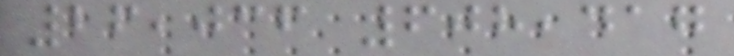26,036 608,417
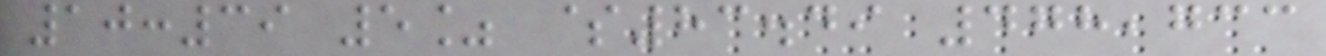10:39 5% $83.49 478,733
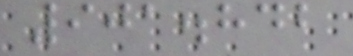901.842
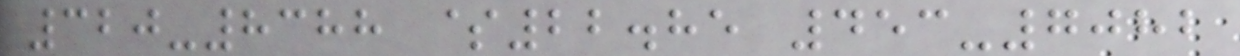320-8388 $22.85 453-7082
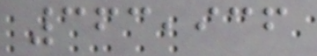363,936
